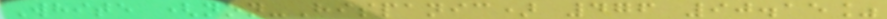White (non-Hispanic) 476 90.15%
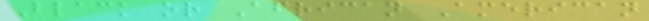Black or African American
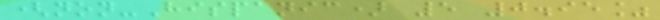(non-Hispanic) 5 0.95%
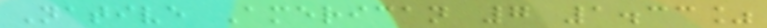Native American 7 1.33%
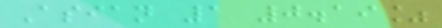Asian 1 0.19%
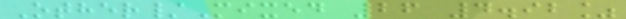Other/Mixed 26 4.92%
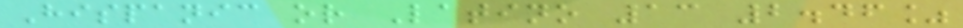Hispanic or Latino 13 2.46%
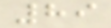89
